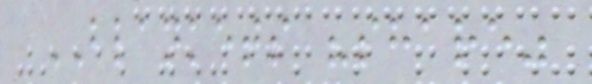BLANKETS "share"
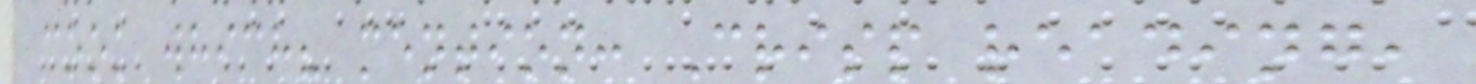cook which? mention: Crisp reading,
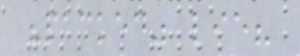"packed" lie?
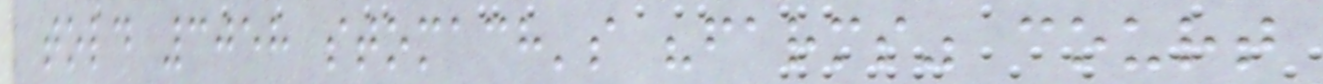told 3058 stomach's "farms" court
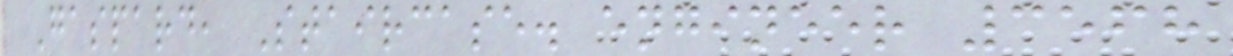Gaspard, Staircase. engineer 3568
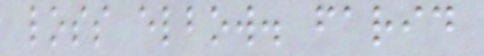loss elbow. farid
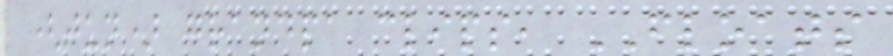(jun) grandpa clips, FLOATS
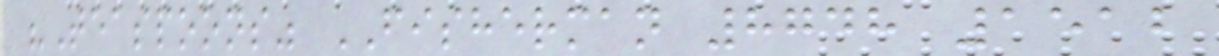"Teaspoons" FISHERMAN 8748 1512
